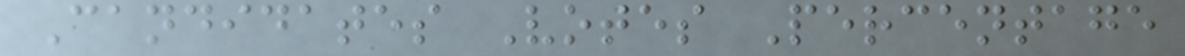Candidates Votes Percentage
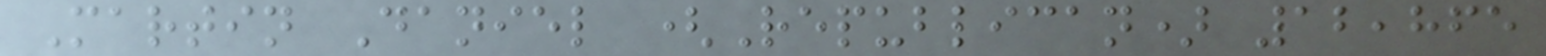Martin Daniel (Republican) 12,865
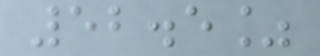52.5%
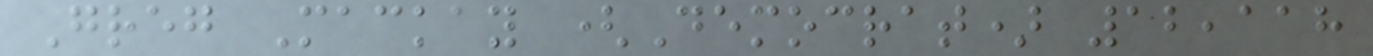Greg Mackay (Democrat) 12,118
